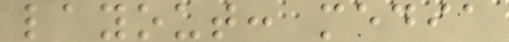layout: media
